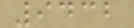9432
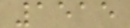1515
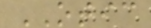OTIC
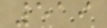519
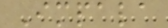Impala
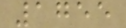1755
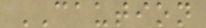CAUTION
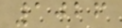1026
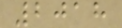2018
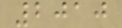2010
